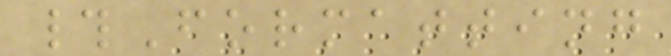#Formatting
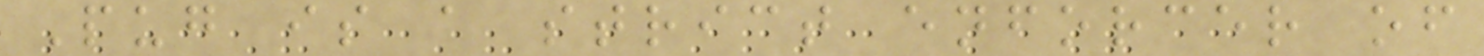Pug is a strict enforcer of
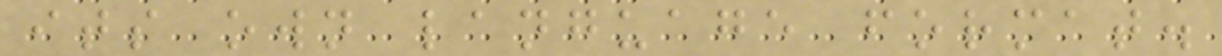its own language format.
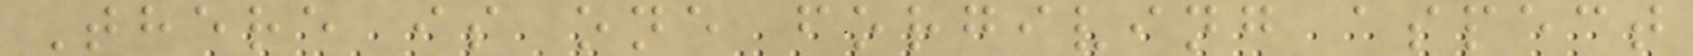There is one forgiving aspect
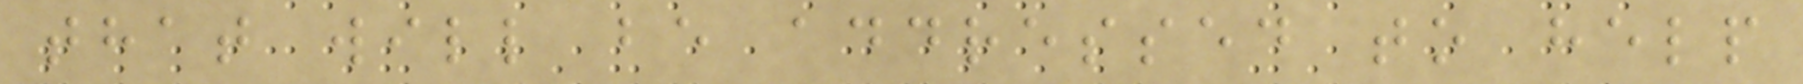that will be addressed to help
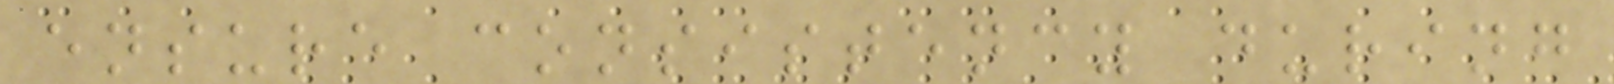ensure consistency during
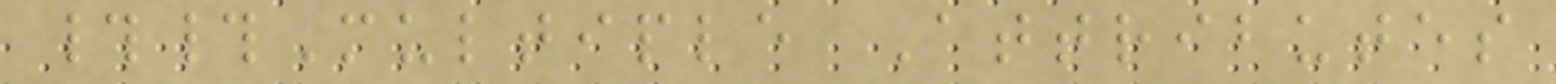##Multiple Attributes
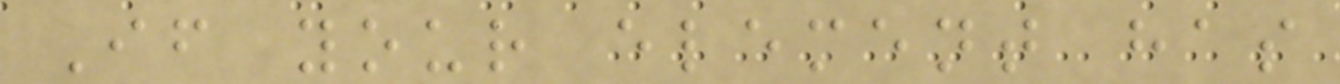If your element has
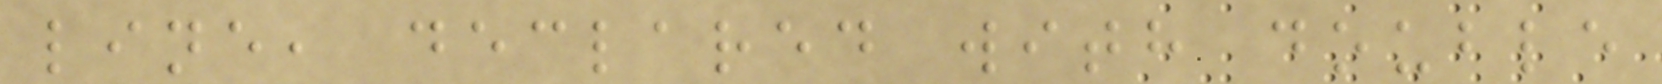line, declared with double
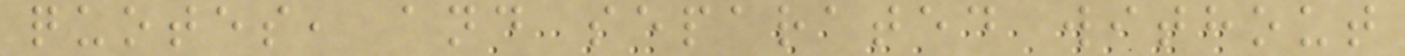quotes, and separated without
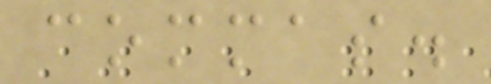commas.
